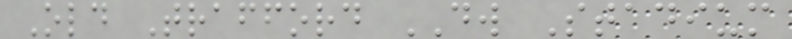Old Trafford DW Stadium
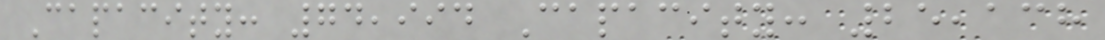Capacity: 74,994 Capacity: 25,138
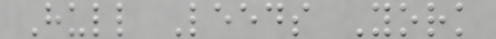Hull Leeds York
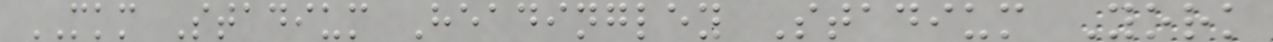MKM Stadium Headingley Stadium York
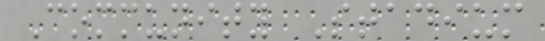Community Stadium
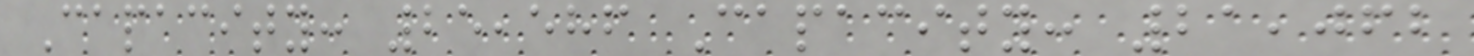Capacity: 25,586 Capacity: 21,062
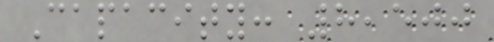Capacity: 8,500
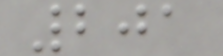201
